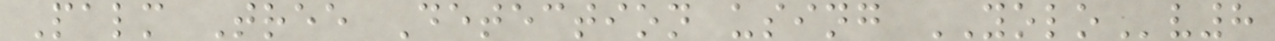Palm Tree Detection using YOLOv8
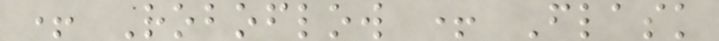+ Roboflow + Flask
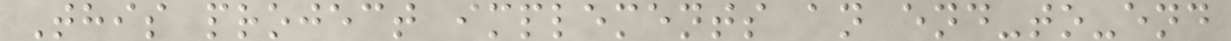This project implements an end-to-end
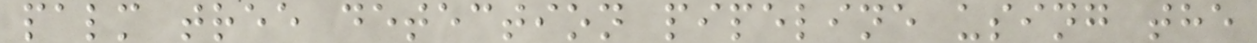palm tree detection pipeline using the
